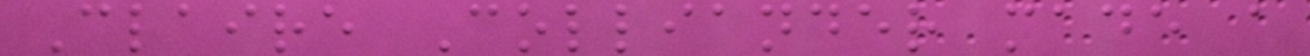Claire Colliander made a
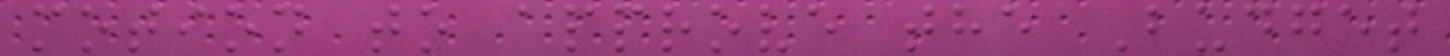motion to approve the Budget
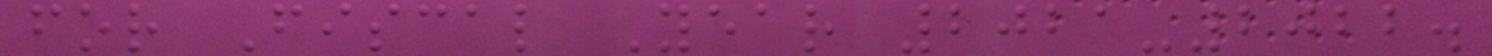for Fiscal Year 2021-2022.
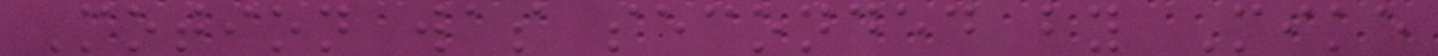Motion was seconded by Mike
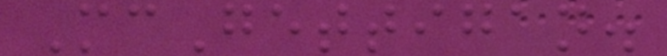McGettigan.
